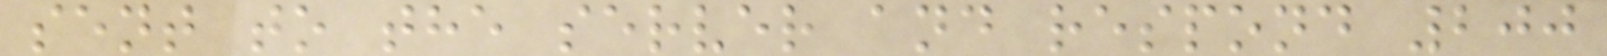sent to the server and respond 200
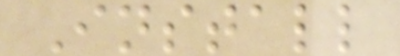Install
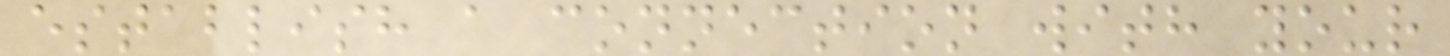establish a connection with your
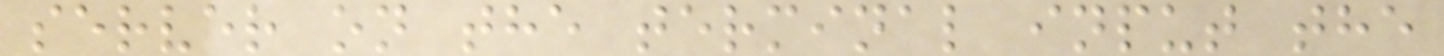server on the terminal input the
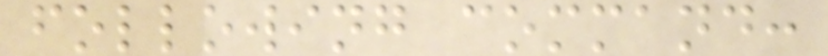following command:
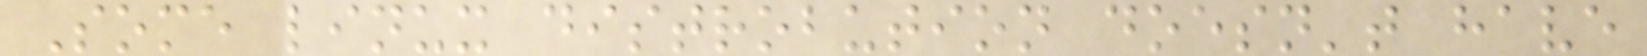Some linux distrobution doesn't have
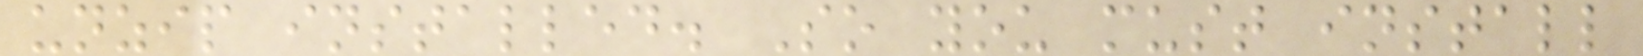unzip installed. So you must install
